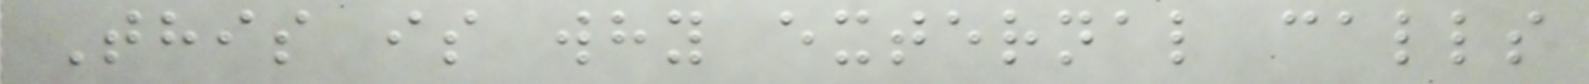This is why external calls
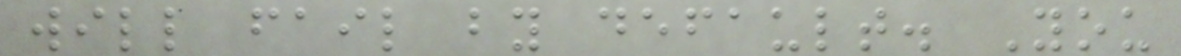will fail by default. You
